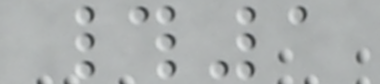#1
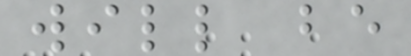will be
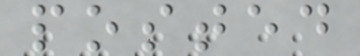posted
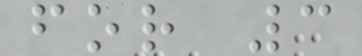for 3
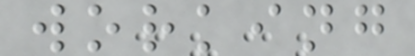working
